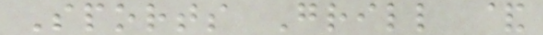Sports Grill &
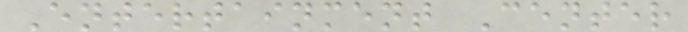Entertainment Center
